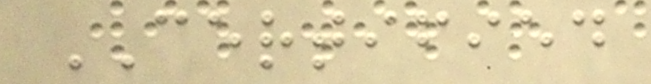CERTIFIED
